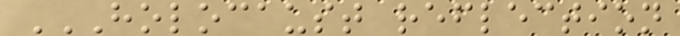HOLOCAUST REFLECTION
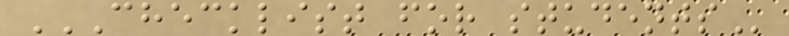CHECKLIST FOR STUDENTS
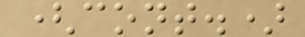(cont.)
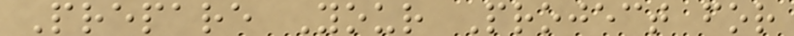Prepare Your Project for
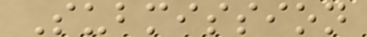Submission
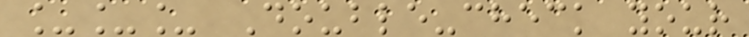___ Double-check your
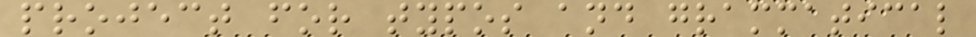project for typos and grammatical
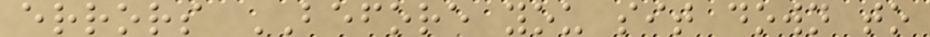errors BEFORE you sit down to
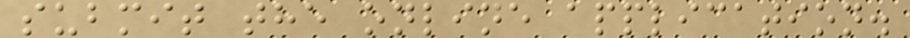submit the online application.
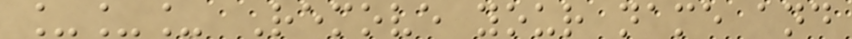___ Remove your name and
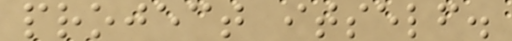project itself.
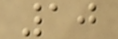10
